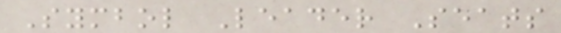Symbol Leader Seats
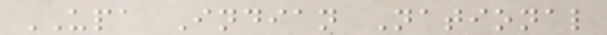UPA Indian National
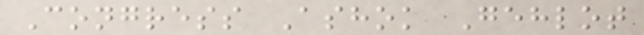Congress Ashok Gehlot
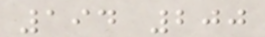194 200
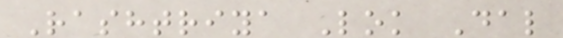Rashtriya Lok Dal
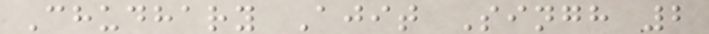Chudhary Ajit Singh 2
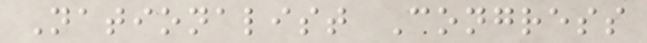Nationalist Congress
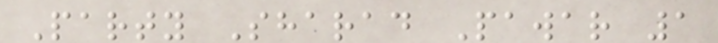Party Sharad Pawar 1
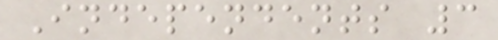Independents 3
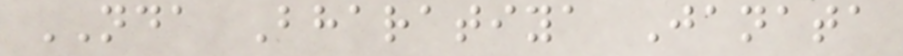NDA Bharatiya Janata
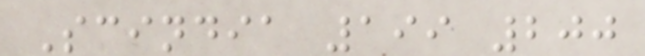Scindia 199 200
